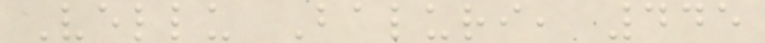Vellu Baluri, 445
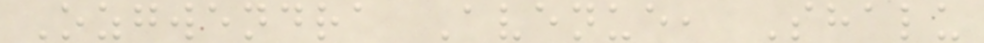Ozgwendra Avenue, Shalu
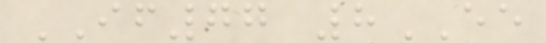IF77 8EE
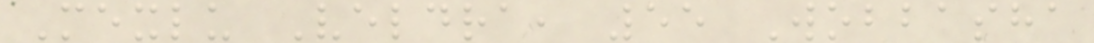Mexlu Veldra, 55 Wobbasha
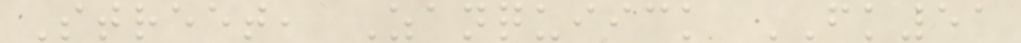Street, Zanquiick FK51
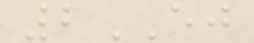2EJ
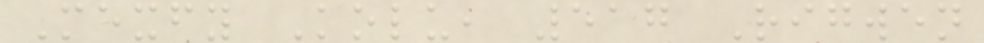Mexfy Kolu, 517 Rigwen
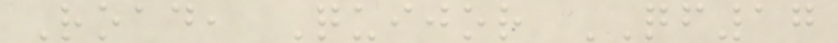Road, Quijor QF17
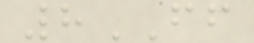8FF
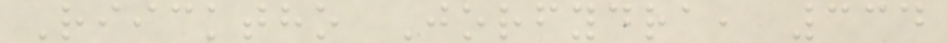Riicktho Jorfydra, 334
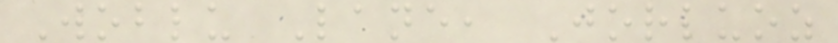Woblu Lane, Jorluoz
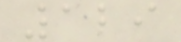129
